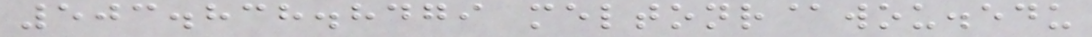503.838.8479 meltonr@wou.edu
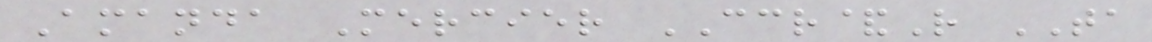Amanda Mercier CCR&R TA
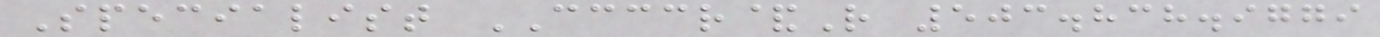Specialist CCCCR&R 503.838.9779
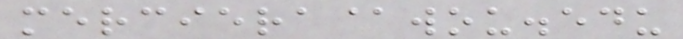merciera@wou.edu
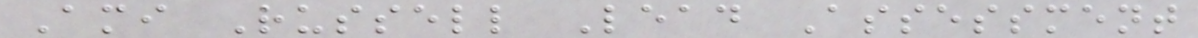Ami Russell Lead Assessment
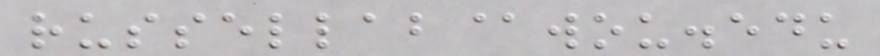russellab@wou.edu
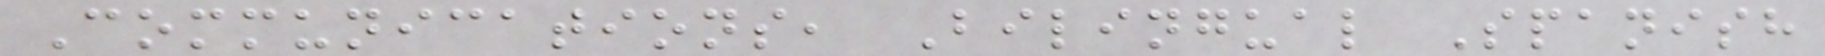Communications, Bilingual Spanish
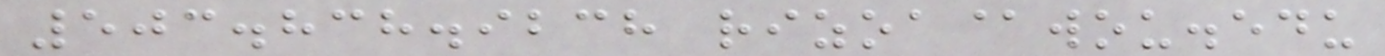503.838.9238 rizoa@wou.edu
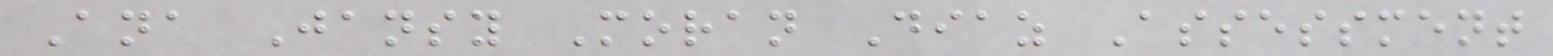Ana Jansy Moran Diaz Assessment
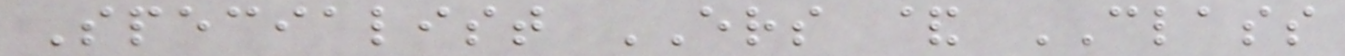Specialist ERS & CLASS
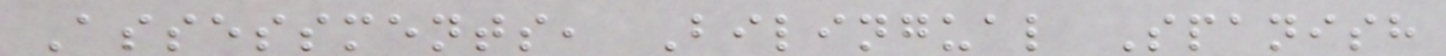Assessments, Bilingual Spanish
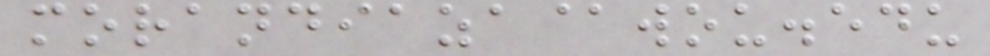morandiaza@wou.edu
